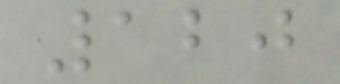120
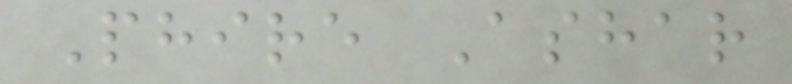Phire Ashar
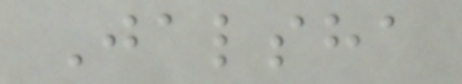Jalsha
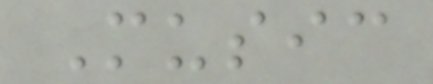Music
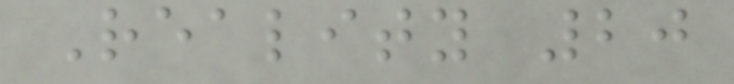Reality 20
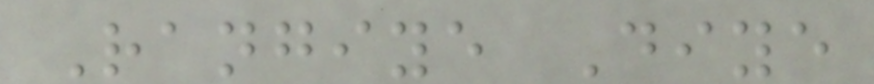Rangiye Diye
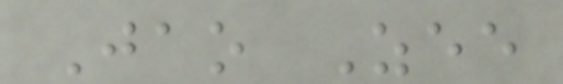Jao Zee
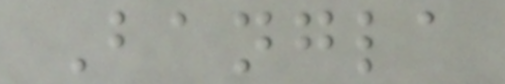Bangla
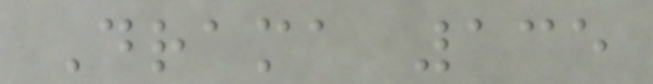Drama 135
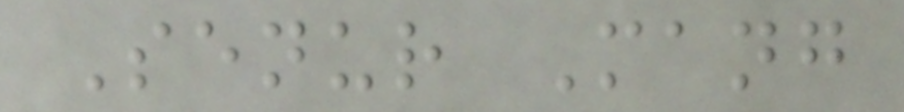Senur Mang
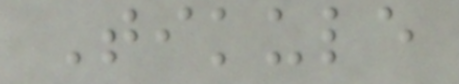Tikule
